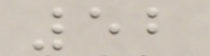52
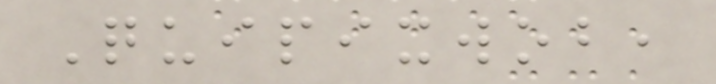Quipixwob,
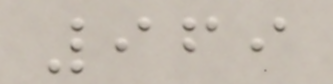969
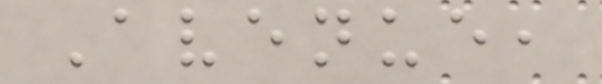Avenue,
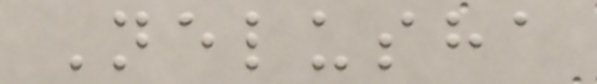Nelusha
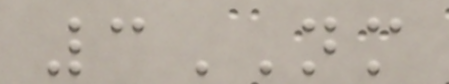3NM
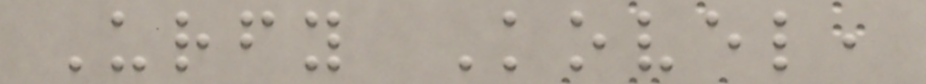Urfy Kovel,
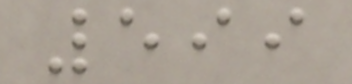599
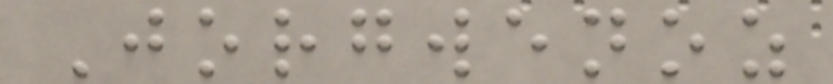Jorgwenoz
